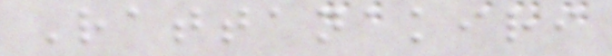Rattanakiri
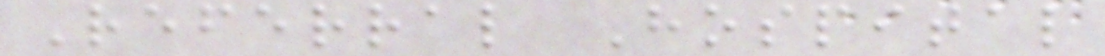Referral Hospital
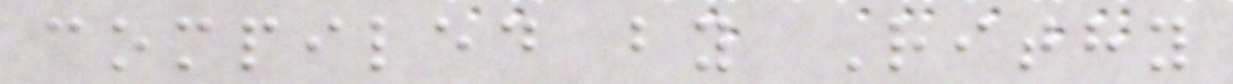compiled by Rithy
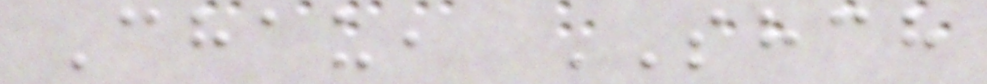Chau, SHCH
